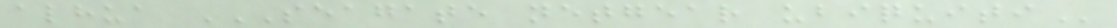alhua SEAGATE NETGEAR UBIQUITI
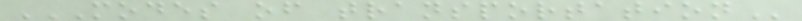MODES OF TRANSPORTATION
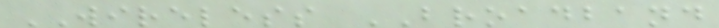WIRELESS BROADBAND
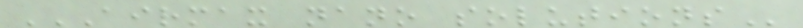AIRMAX NANO SOLUTIONS
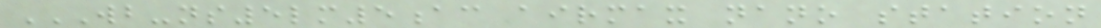WB-NS5LM5AC AIRMAX NANO STATION
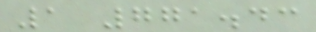1 771.43
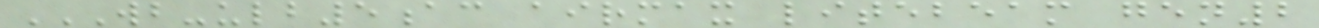WB-ULB5AC AIRMAX LITEBEAM GEN2
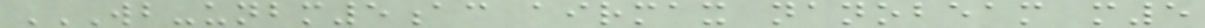WB-UNBM5AC AIRMAX NANOBEAM M5
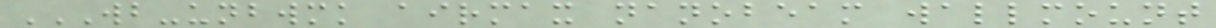WB-UNBWMK AIRMAX NANOBEAM WALLMOUNT
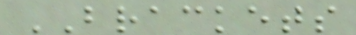BRACKETS
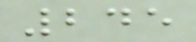245
